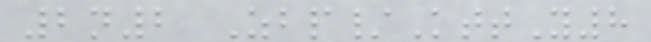2n2 Zbp/KttY8
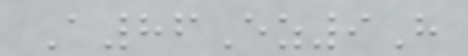A86Ez9H
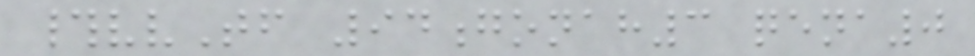#vvTf 94gonah3 qena0
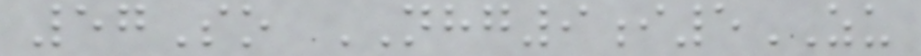57So NHG9i5ZU
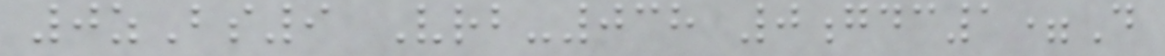0zBs9 Vrb-038 0gdc1=D
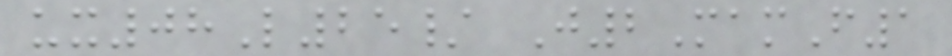ux08L25/ J2MamF1
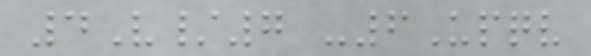4V/7 -6Upqv
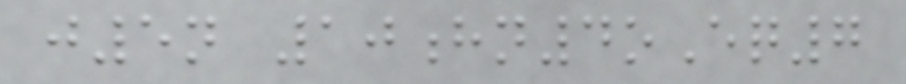j5n 10hn4oEq7
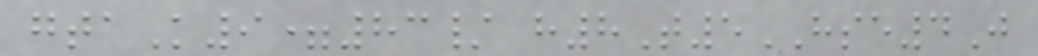gtaK9=83/ h8T5HSE4J
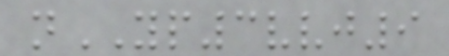nYP3vvj9
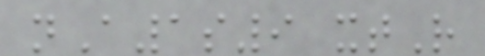nA1s9 xtR
